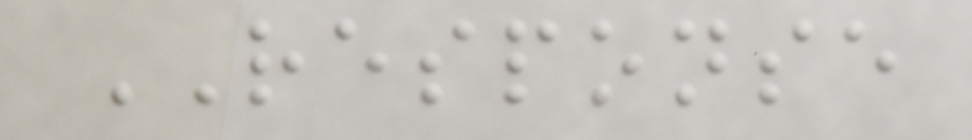RESPONSE
